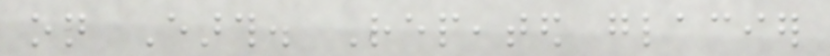on Earth. Repeated glacier
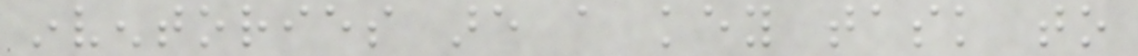inventories are a key task to
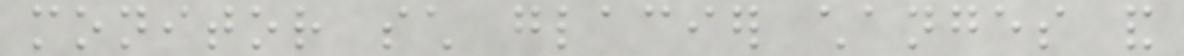monitor such glacier changes and
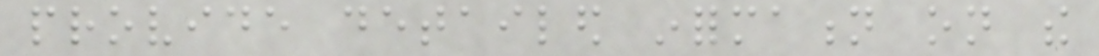provide detailed information on the
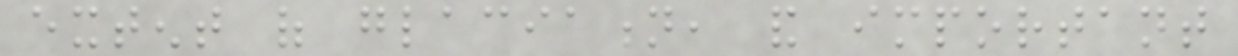extent of glaciation, and important
